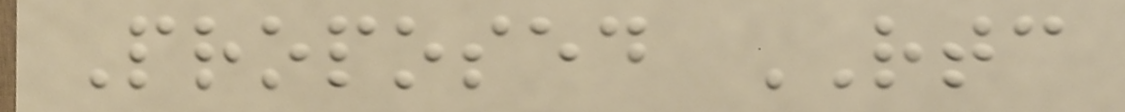Proposed RTC
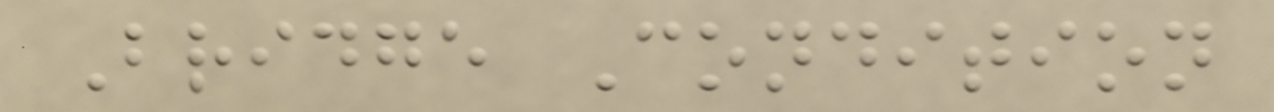Bridge Condition
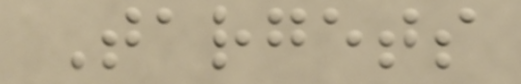Targets
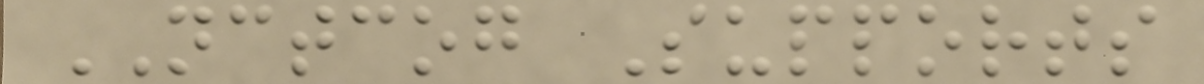NCTCOG Supports
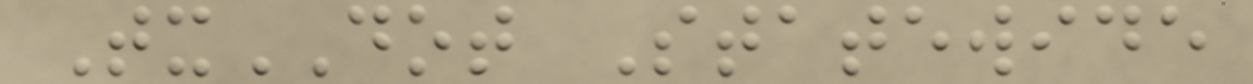TxDOT Statewide
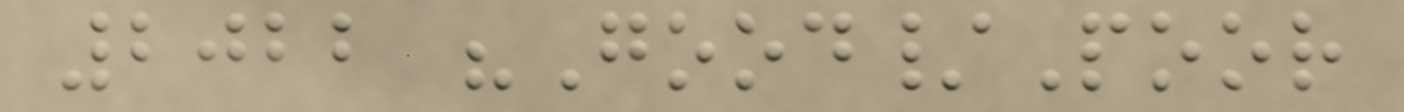2022 "Good/Poor
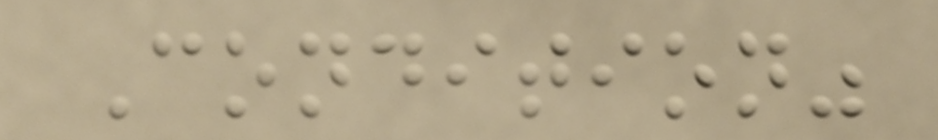Condition"
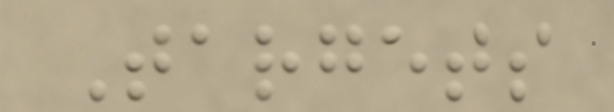Targets
